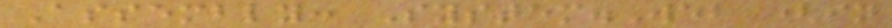Assembly: System.Web (in
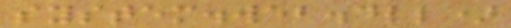system.web.dll)
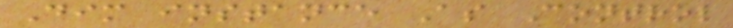Dim instance As Control
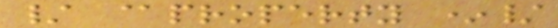/ @property */
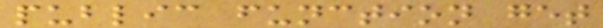public function get
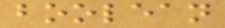boolean
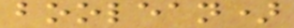boolean)
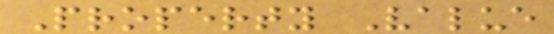Property Value
